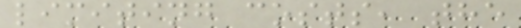limiting costs, the
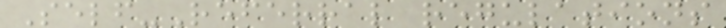Self-Referral regulations
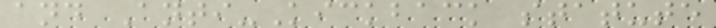and Anti-Kickback statute
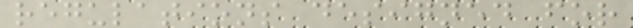regulations designed for
